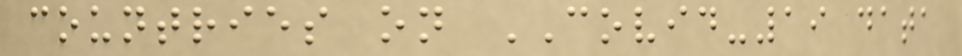countries on COVID-19 data
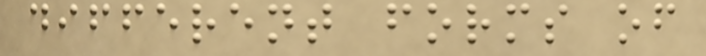different forms of
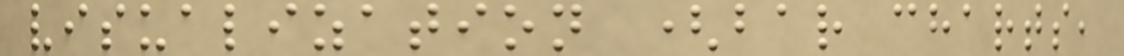visualization (bar charts,
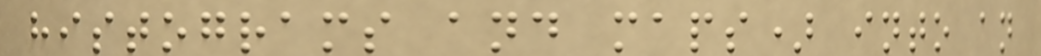histograms and maps) into an
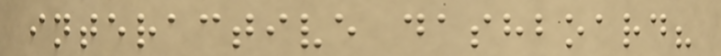interactive dashboard?
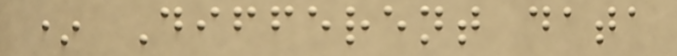* Different data
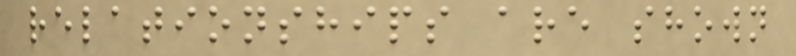relationships are shown
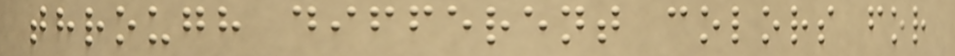through different colors for
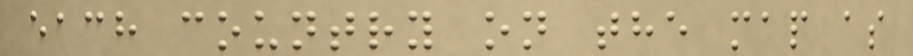each country on the map as
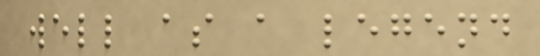well as a legend
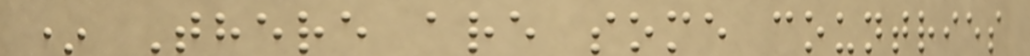* There are some countries
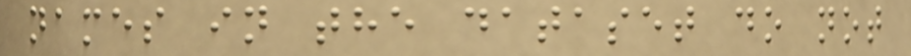names in the dataset do not
